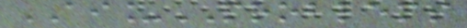AI_PROBLEMS
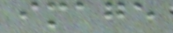image
